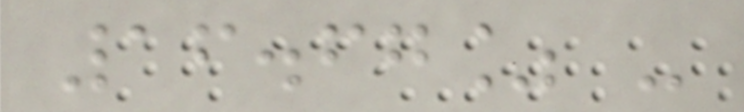16.67% -
